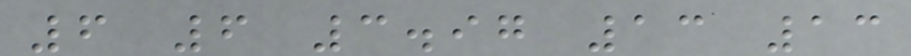6 6 3.97 13 13
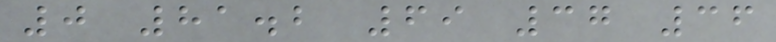0 81.2 69 37 36
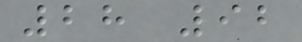28 92
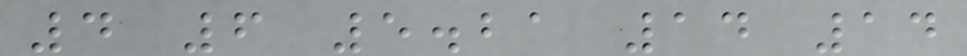4 6 5.21 14 14
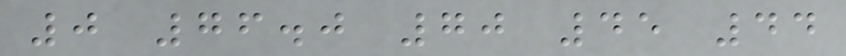0 76.0 70 45 44
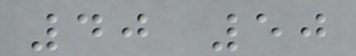40 50
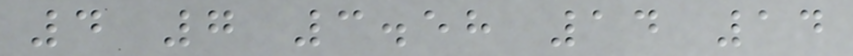4 7 3.58 14 14
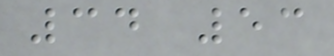34 53
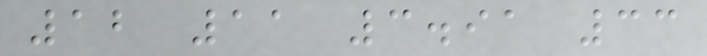12 11 3.91 33
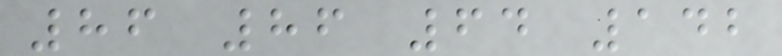86 86 64 142
